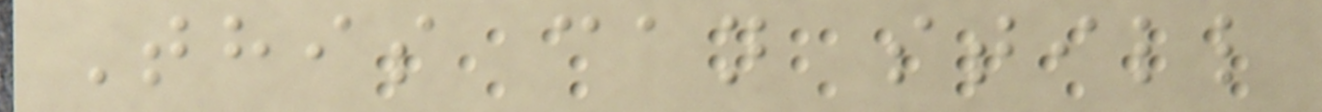This can still
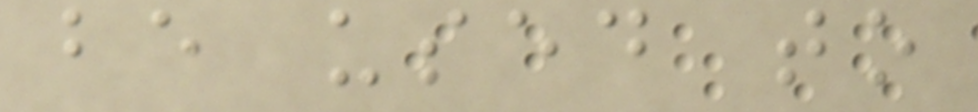be used to
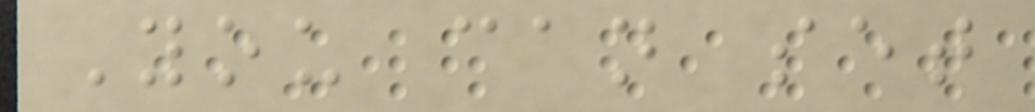You can set
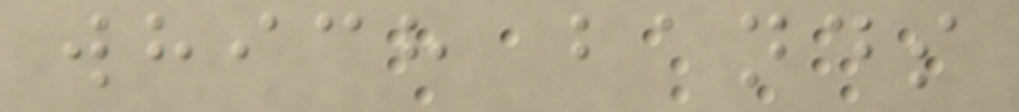which bands
